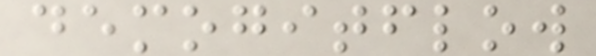demogitflow
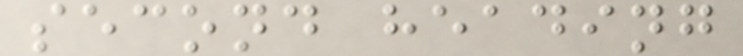second heading
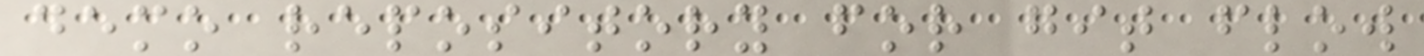demo repository for git flow
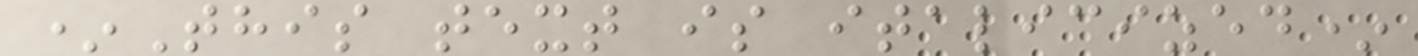*This text is italicized*
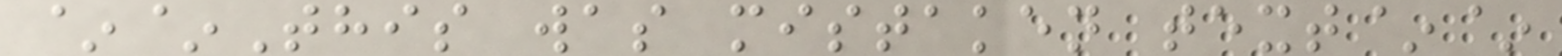~~This was mistaken text~~
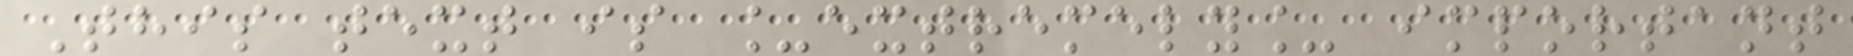This text is _extremely_ important
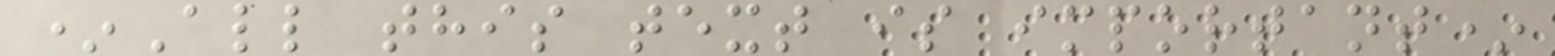*All this text is important*
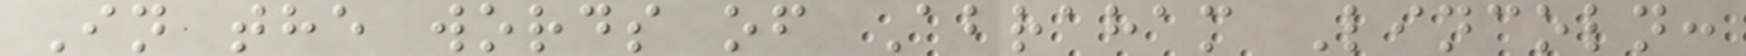In the words of Abraham Lincoln:
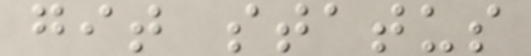git status
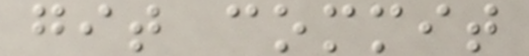git commit
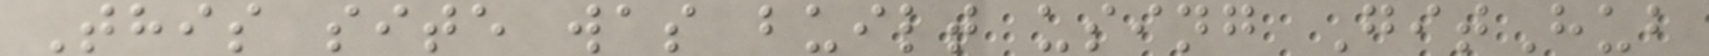This site was built using GitHub
